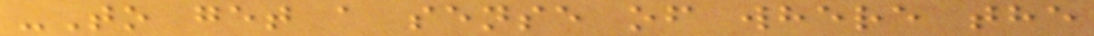-To get a sense of where the
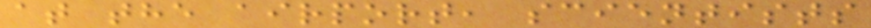at the airport, scientists
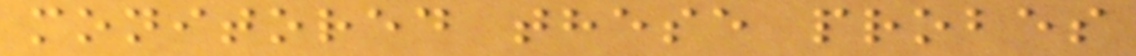monitored these probes
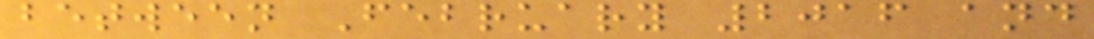between February 2016 and
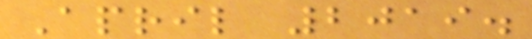April 2019.
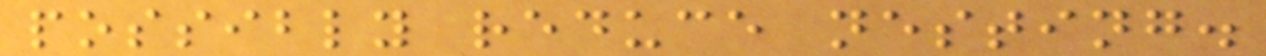possibly reduce nesting.
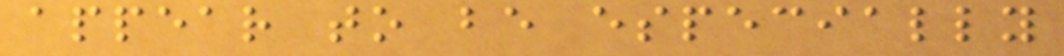appear to be especially
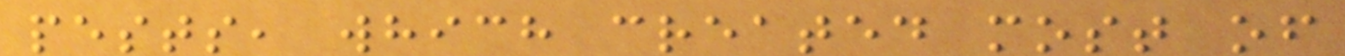pests, which created most of
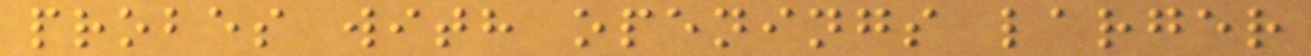probes with openings larger
